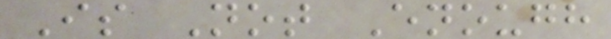Is Not Enough
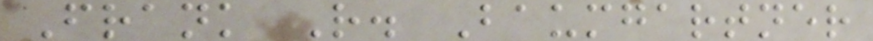Frank R. Baumgartner
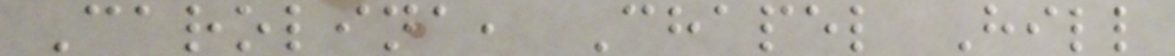Carolina, Chapel Hill
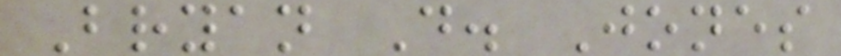Bryan D. Jones
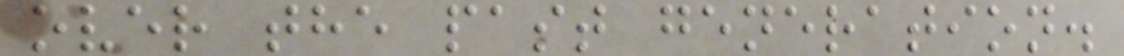over the past generation.
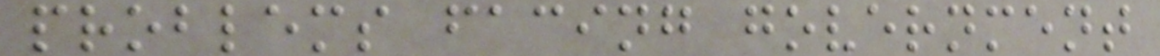problems facing government
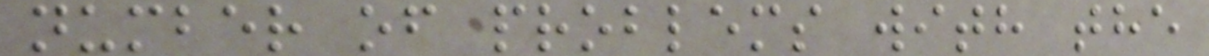number of problems with the
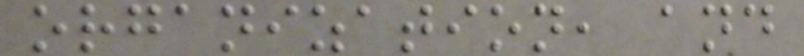organization, and
